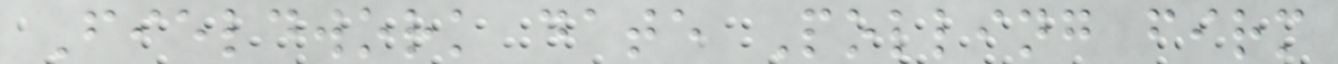Fieldwork date Polling firm
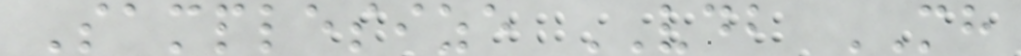Samplesize VDB MH
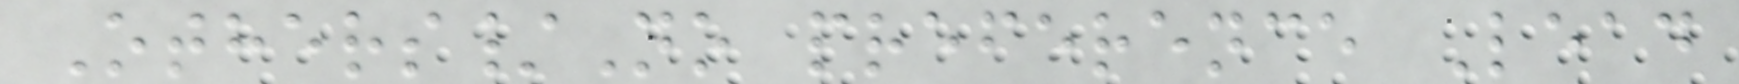Others/No preference Lead
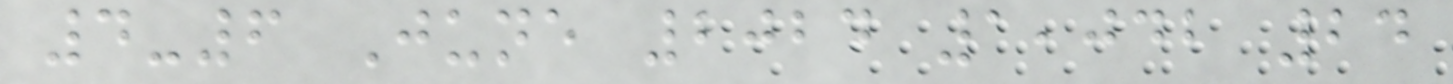4-6 June 2024 1,042 24
